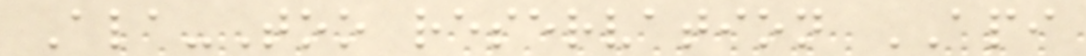Ala-Too reservation API
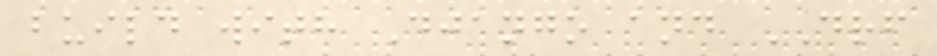build with Django and DRF
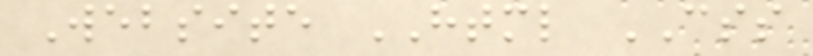Website HTML CSS
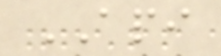API
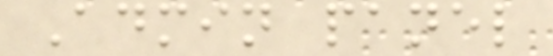Admin panel
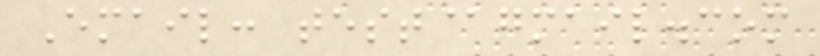Email: test@gmail.com
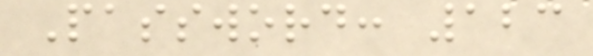Password: 123
